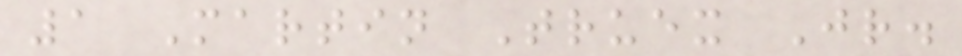1 Martin Truex Jr.
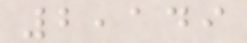2,149
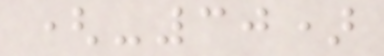(-30)
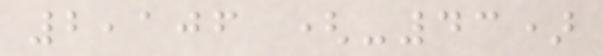2,106 (-43)
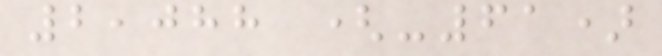2,088 (-61)
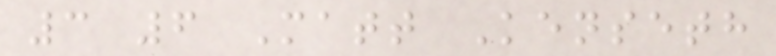3 6 Matt Kenseth
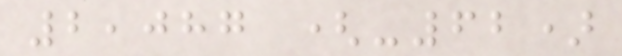2,087 (-62)
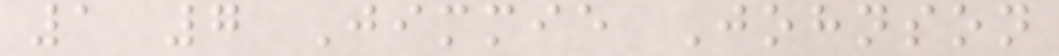1 7 Jimmie Johnson
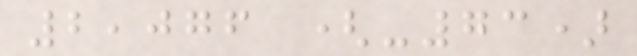2,076 (-73)
